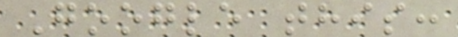Google this:
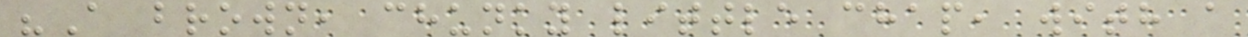"A brown, chunky little chap, with a
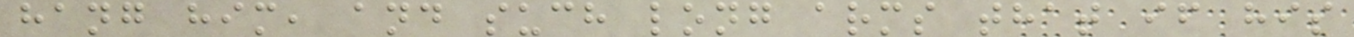hang him, and such long arms that if his
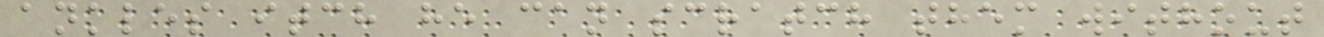ankles itch he can scratch them without
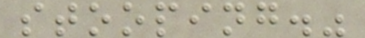stooping."
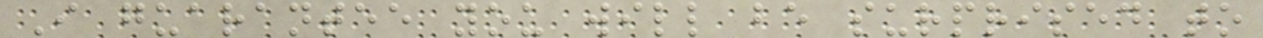I guarantee you will be surprised to
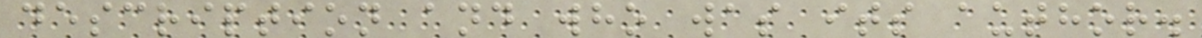description and who was its author.
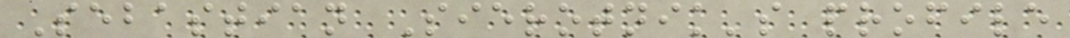Sebastian Sierotnik's profile
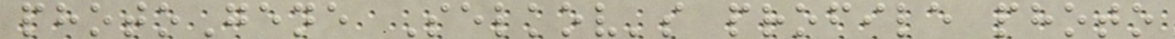photoGene Selkov's profile photo
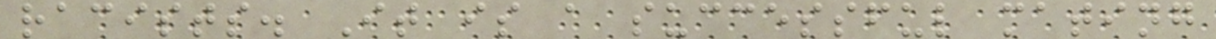racists. It is a successful mating
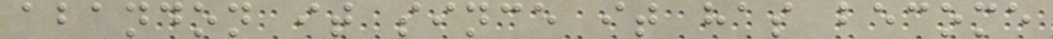abandon it since it has become
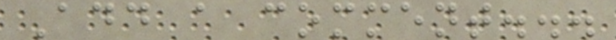Add a comment...
